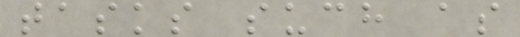tasks such as
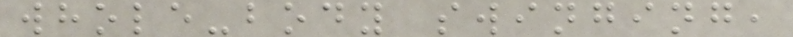whole-body swinging,
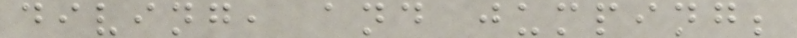diving, and jumping;
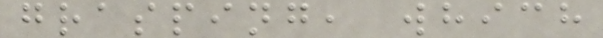grasping, which
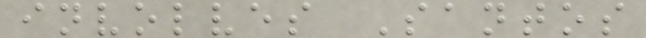involves Santos
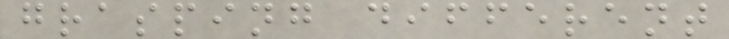grasping different
